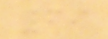69
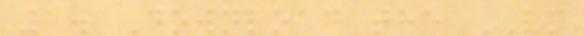1. Download the VM
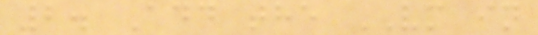2. Add the VM in
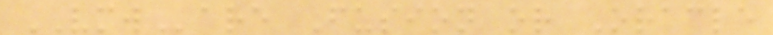VMWare Fusion or Oracle
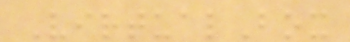VirtualBox
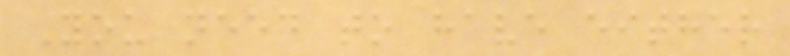You need to have either
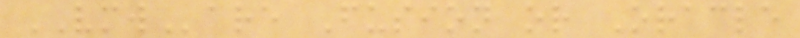VMWare Fusion or Oracle
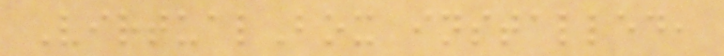VirtualBox installed,
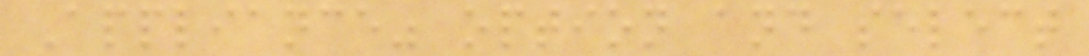Appliance" option and select
